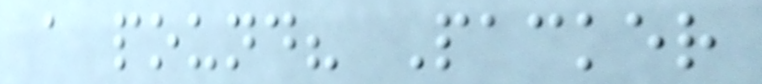a pound? Packer
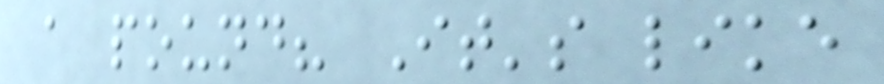a pound? It's like
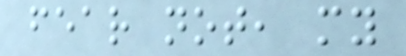fear not, my
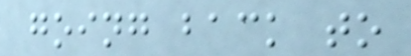going back to
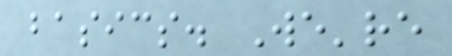basics. We're
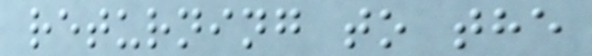returning to the
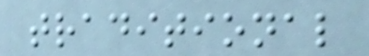traditional
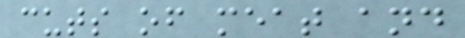cuts of meat and
